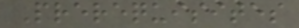Prerequisites
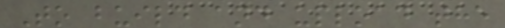To build and upload the
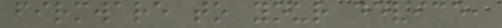firmware to your device,
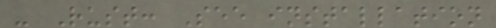- Rust: See installation
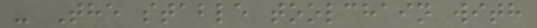- The stable toolchain with
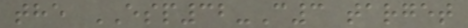the ESP32-C3 target
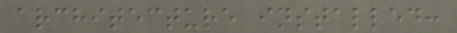architecture installed:
